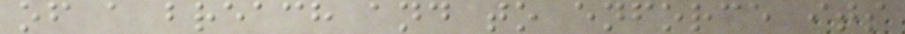of a breach and to enforce its
